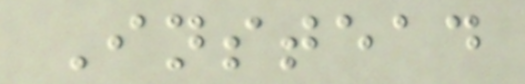Instead
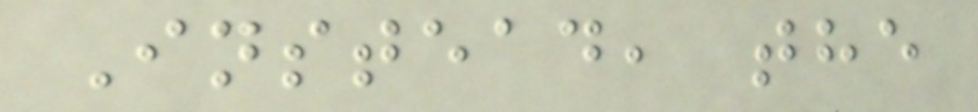Instead, the
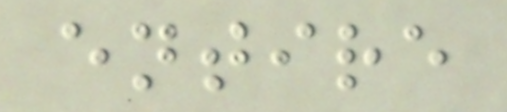entire
